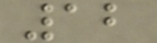12
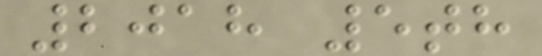2018 5th
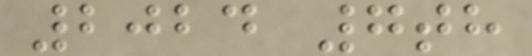2024 7th
